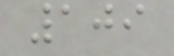109
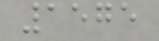1575
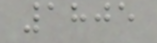1805
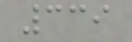339
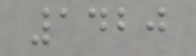1420
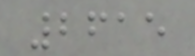2615
